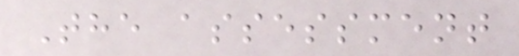The assessment
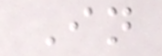In
